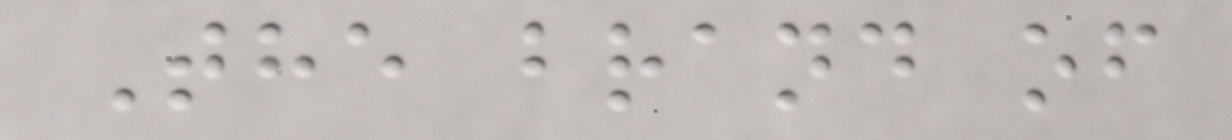The brand of
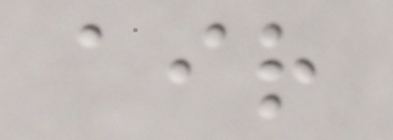air
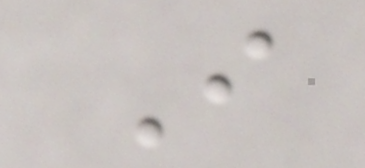I
